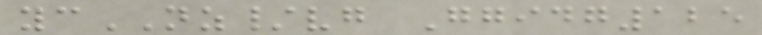ycNZ/vg Ggidg125
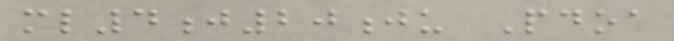ml4j20ju Pdoa
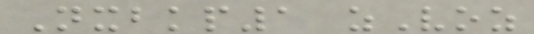Nxbkp1 zVoz
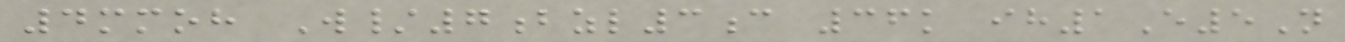4mmoh W/7bzl3c 36k ih1E5N
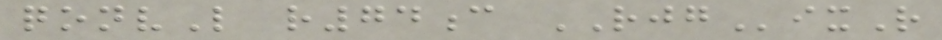qonvL r74c RJGixR
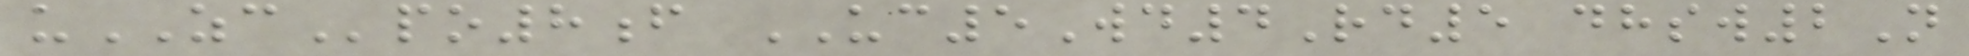uZCpo8f UC5Wd4Rd5 dhsw2N
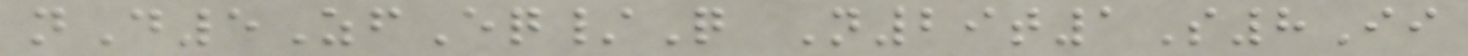nD5ZfEq/Q N29t1S8Ii
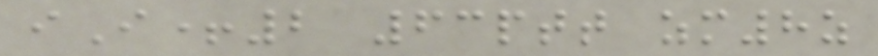iI+2 63ptt zm8z
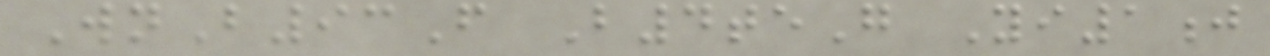WnB93F B4teG Yi1j
